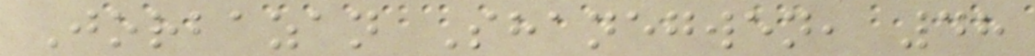Jorbazan Shanegwen, 48
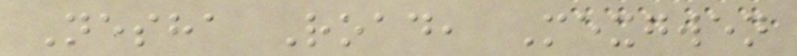Nesha Road, Mexgwen
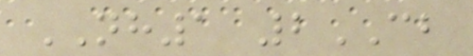NH1 2CB
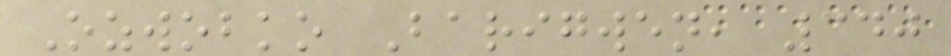Ozwobko Barigwen, 340
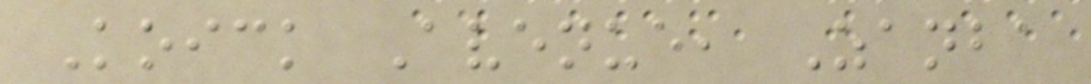Koick Avenue, Zanba
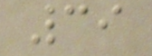39
